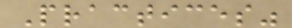Practices"
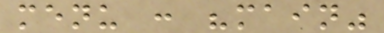menu : "main"
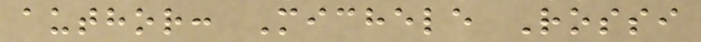author: Michele Rossi
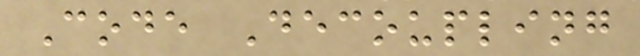Code Decoupling
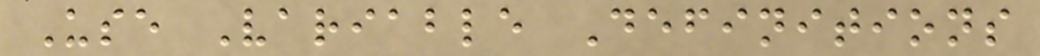Use Variable Definitions
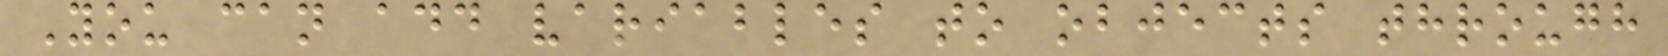You can add variables to objects through
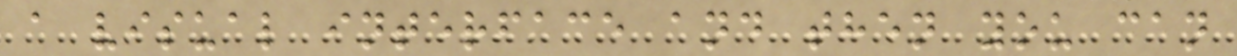a visual interface and then you can
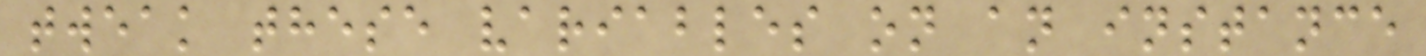tweak these variables on an instance
